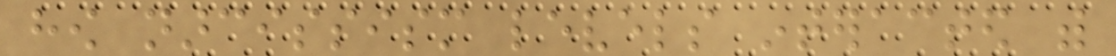how narcissism levels interacted with
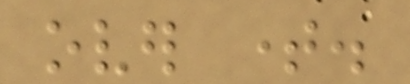over time.
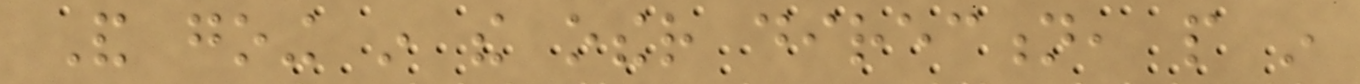And going in the other direction, people in
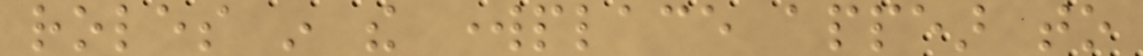roles in the workplace appear to
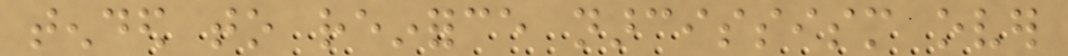tended to reinforce narcissism over
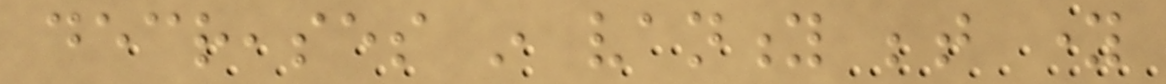decreases in vanity between young
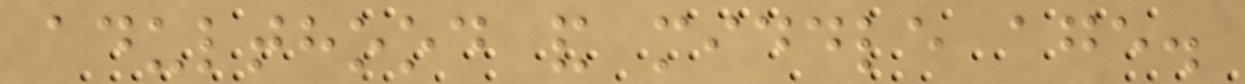adulthood and middle age.
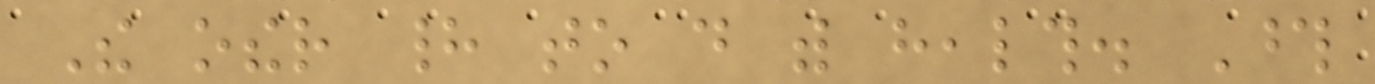The other had to do with health. Those
